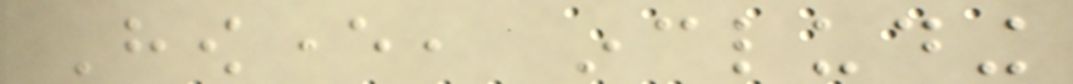However, including
